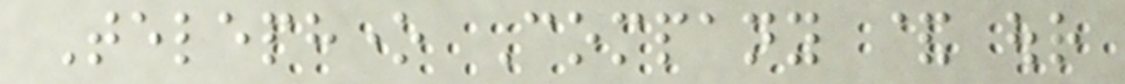Telephone Company & our
